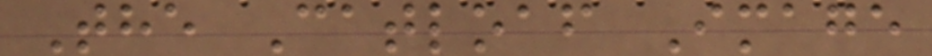The Catloaf Image
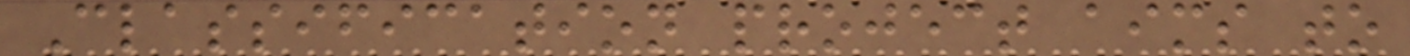Classification project aims to
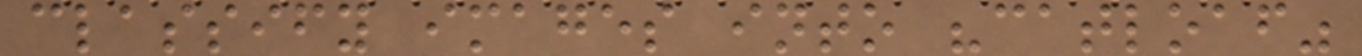classify images into "catloaf"
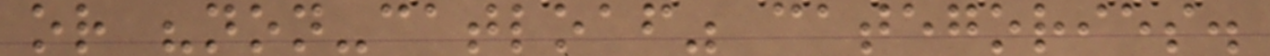or "non-catloaf" categories.
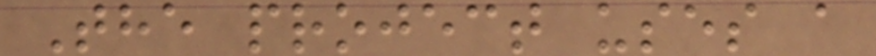The project uses a
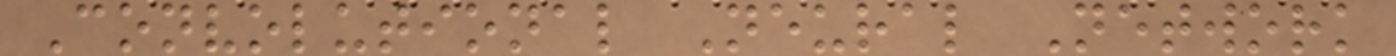Convolutional Neural Network
